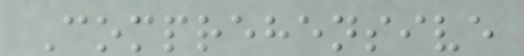Comprehensive
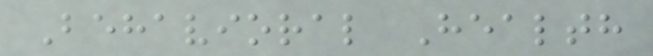Behavioral Health
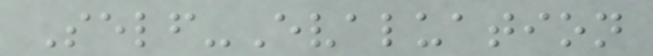Self-Evaluation
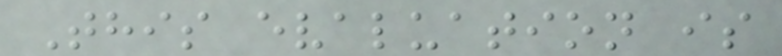This evaluation is
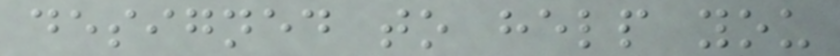designed to help you
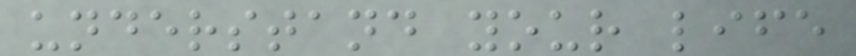understand your life
